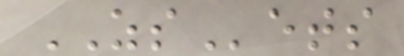ZSets
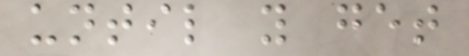until you get
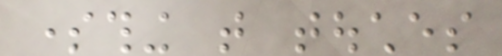something that touches
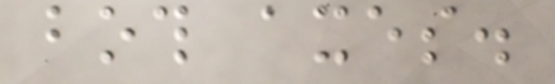both axes.
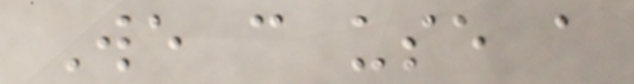We can use a
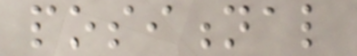positional
